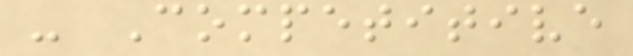- Competitive
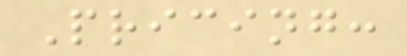Pricing:
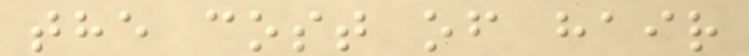the cost of hair
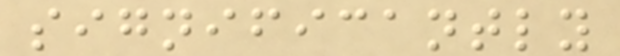significantly
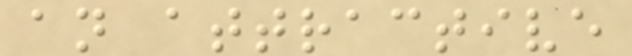an attractive
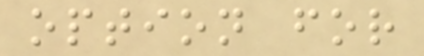option for
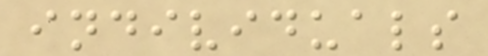individuals
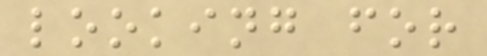looking for
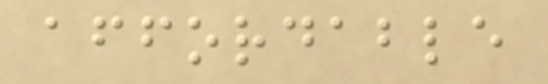affordable
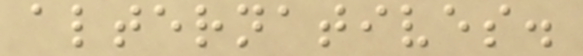alternatives.
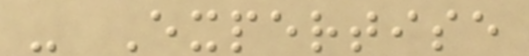- Expertise
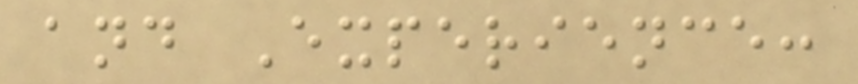and Experience:
